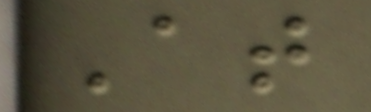At
